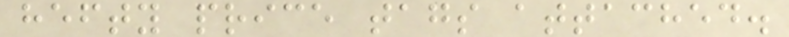hefty price tags attached.
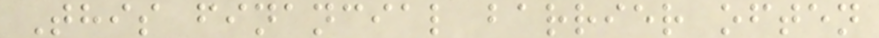This financial barrier often
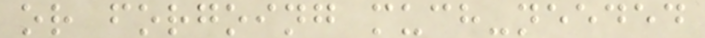or forgoing much-needed
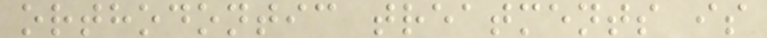orthodontic treatments is
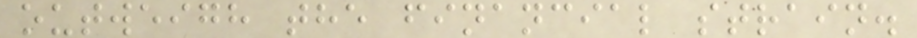outweigh the financial strain.
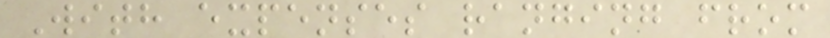With expenses ranging from
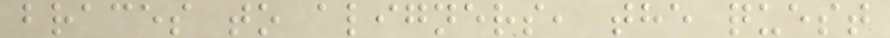braces to aligners, the quest
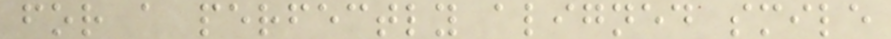for a perfectly aligned smile
